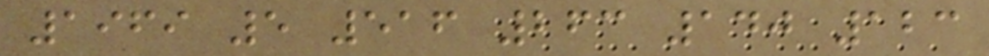1969 5 516 263 140 123
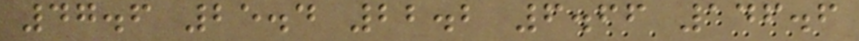47.6 25.4 22.2 6.66 146.6
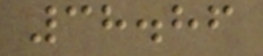38.86
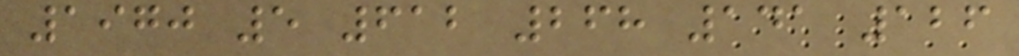1970 5 612 268 141 126
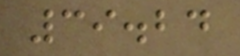39.24
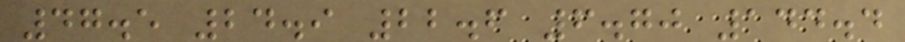47.5 24.9 22.6 6.70 144.4
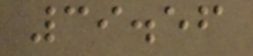39.56
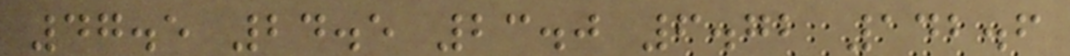47.5 24.5 23.0 6.72 142.6
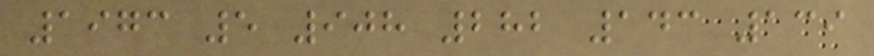1973 5 908 282 143 139
